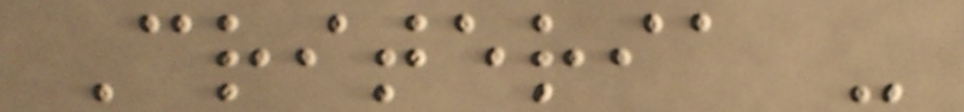Criteria -
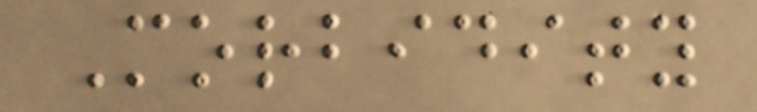Morbidity
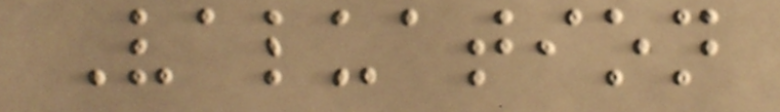Valuation
